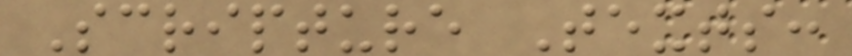Scripture Texts:
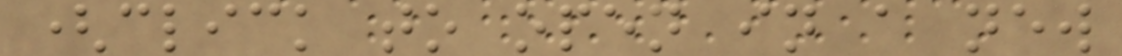(click to open in a new
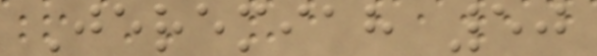Jeremiah 50
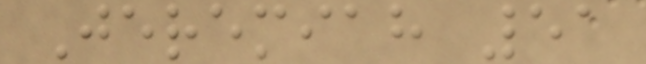Jeremiah 51
